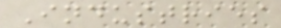Industries
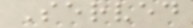Served
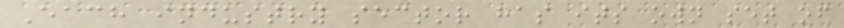Each industry sector has its own set of
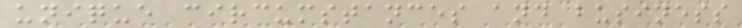unique circumstances and business
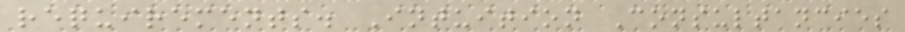requirements. Intuition Consultancies
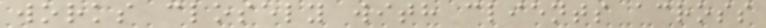works closely with clients across
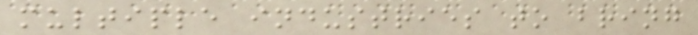multiple industries to bring
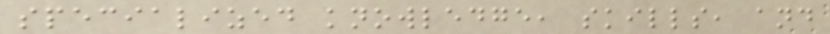specialized knowledge, skills, and
